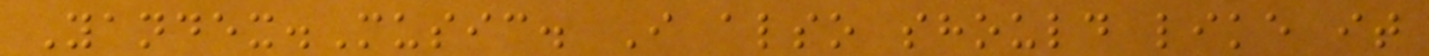Yandex.Music. I also should like it
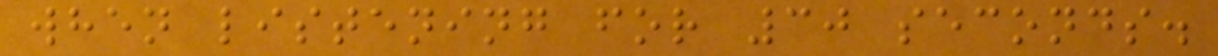when listening for 30 seconds.
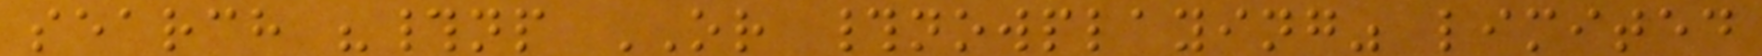search "#np OR #nowplaying" limited
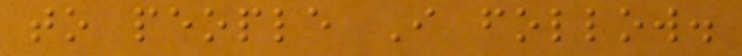to people I follow.
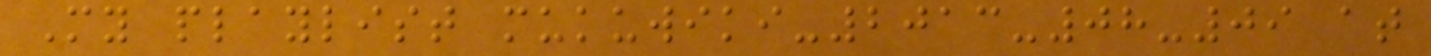My playlist mukuwiki-2013-08-09 at
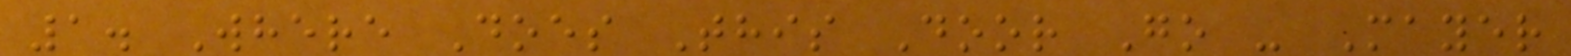1. Where Does This Door Go - Mayer
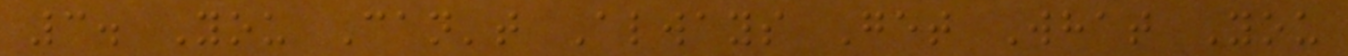3. You Can't Always Get What You
